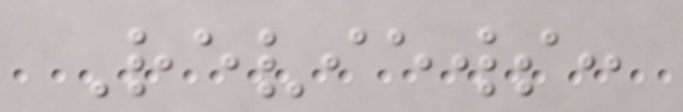Reviews:
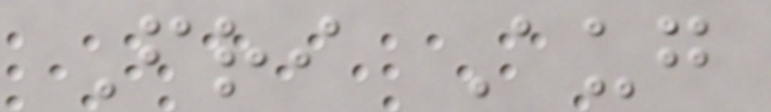Fri Aug
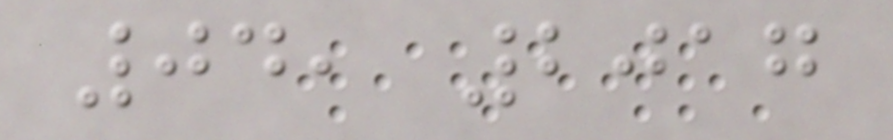04, 2017
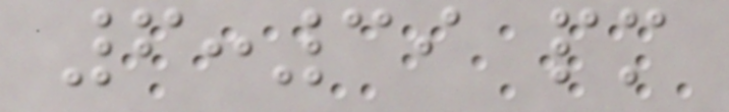6:39 pm
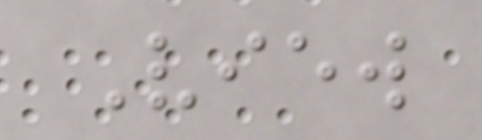View
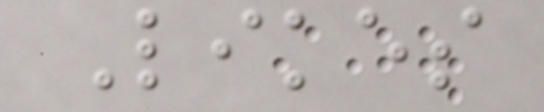Likes
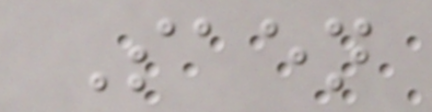Saen
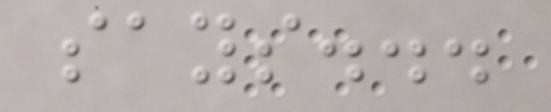says...
